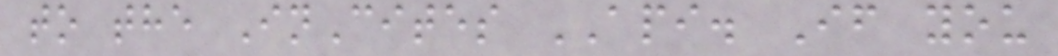to the InCites API. If you
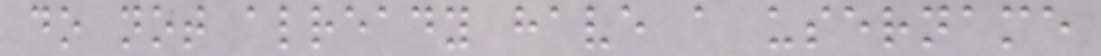do not already have a username
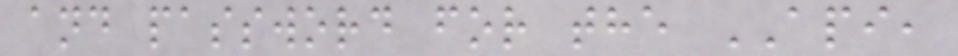and password for the API,
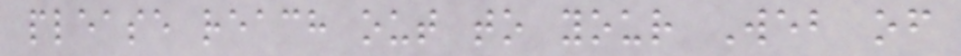please reach out to your Web of
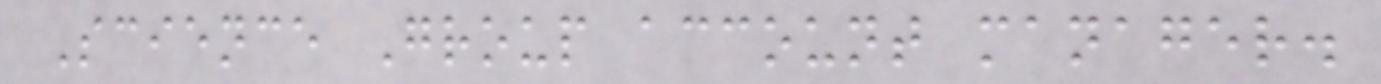Science Group account manager.
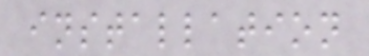installation
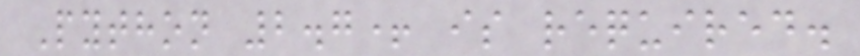Python 2.7+ is required.
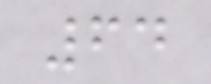64
